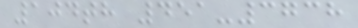104th 451-3738
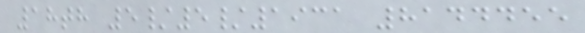18th 5/5/1931 8144455
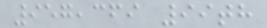957,369 99th
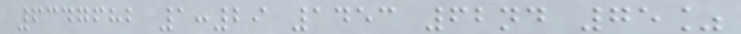6347682 1:29 1453 62nd 75%
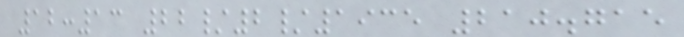12:13 22/2/1935 210.715
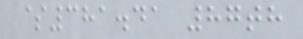$381.41 87th
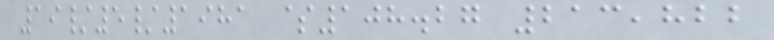19/5/1981 $108.27 213,822
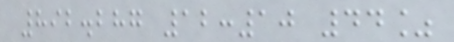892.287 12:10 44%
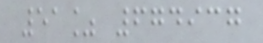51% 674937
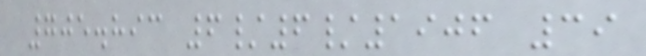705.893 6/6/1906 39
